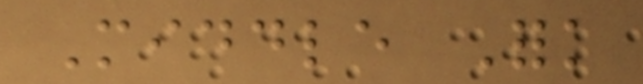Middle Fork
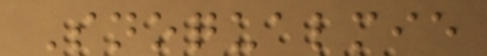Snoqualmie
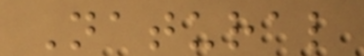Natural
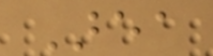Area
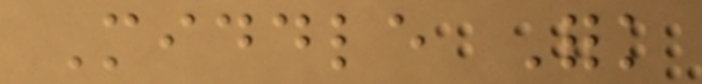Middle Fork
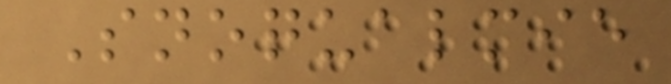Snoqualmie
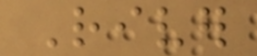River
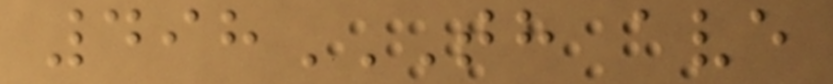498TH AVE
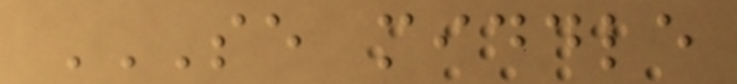SE MIDDLE
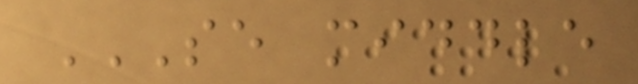SE MIDDLE
